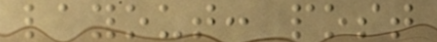layout: post
